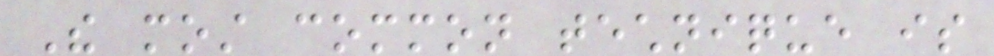The most common technique is
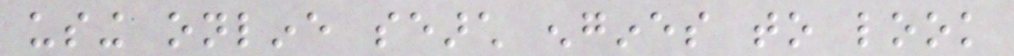using online search engines to look
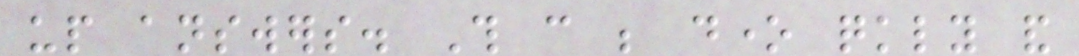up answers. This can be done quickly and
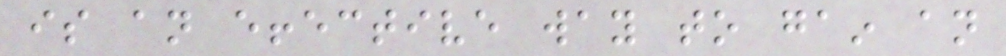is an effective way to gain an
